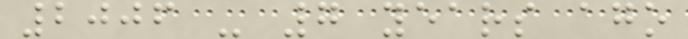2006 - 7 years ago
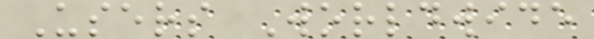Users Worldwide
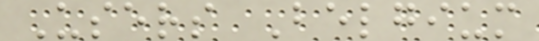Users Belgium
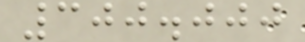300.000
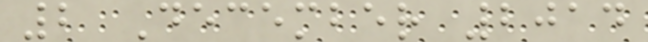2 December 2014
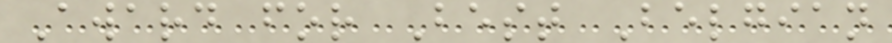Award for Best Belgian
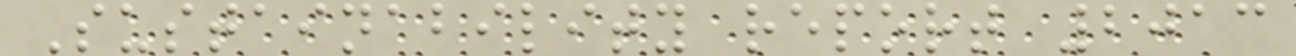Sustainability report 2013
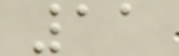11
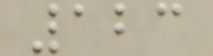123
